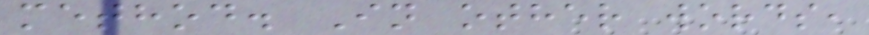method. In other words,
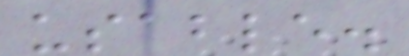usable.
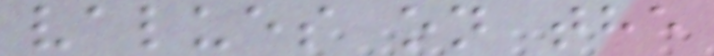values on the
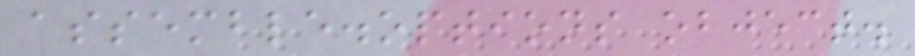assemble.options object.
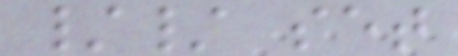// set
